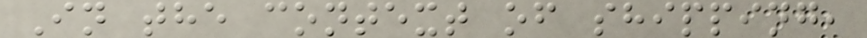In the context of shipping,
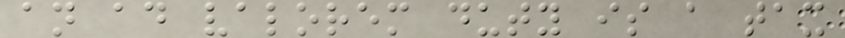an ad valorem duty is a tax
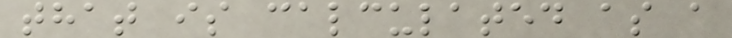that is calculated as a
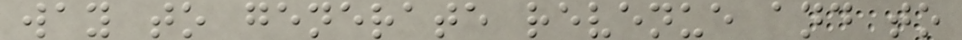way to generate revenue and to
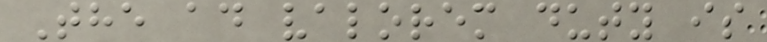The ad valorem duty is
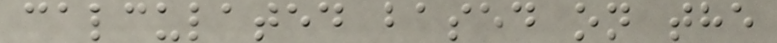calculated based on the
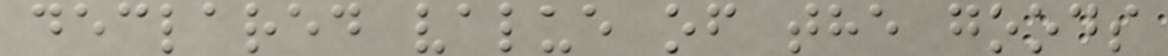declared value of the goods
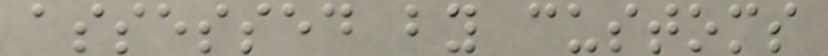assessed by customs
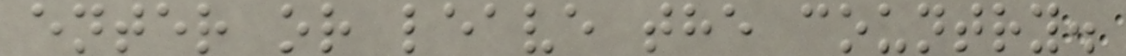enter or leave the country.
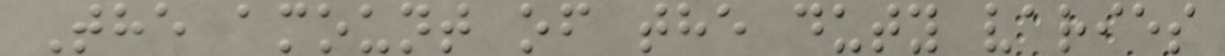The amount of the duty varies
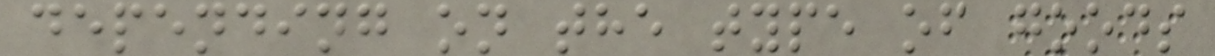depending on the type of goods
